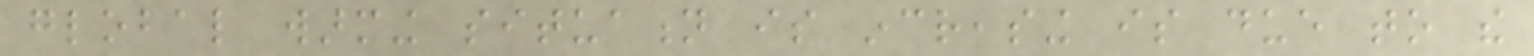global warming situation is increasing is due to the
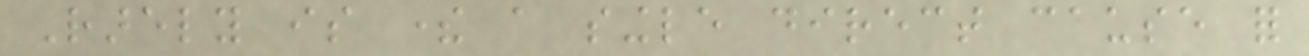Rarely is there a single direct cause for
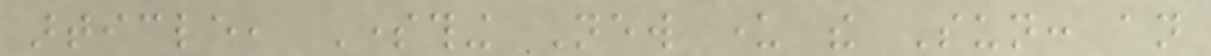article, Something New under the Sun: an
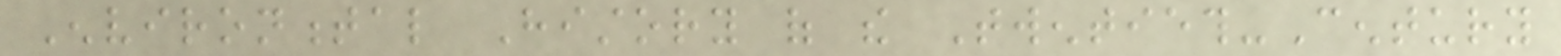Environmental History of the Twentieth-Century
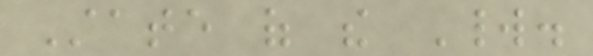State of the World.
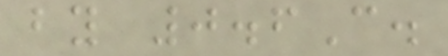by 0.6C.
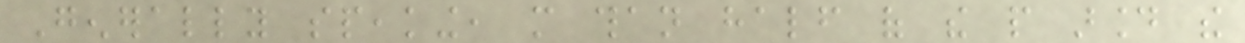Generally speaking, more than half of the people around the
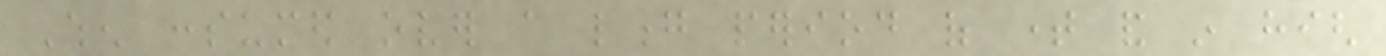When consumed over a long period of time and in high
